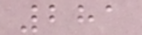281
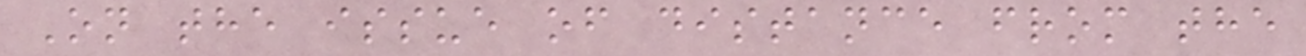On the issue of distance from the
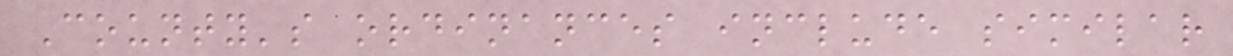County's ordinances include similar
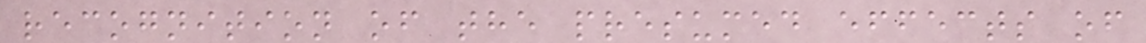recognition of the presumed effects of
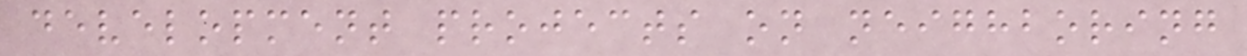development projects on neighboring
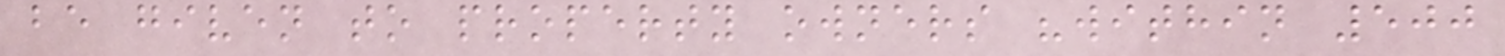be given to property owners "within 500
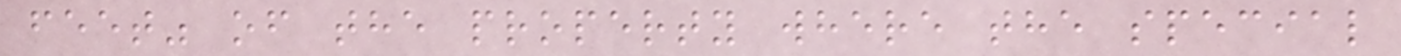feet" of the property where the special
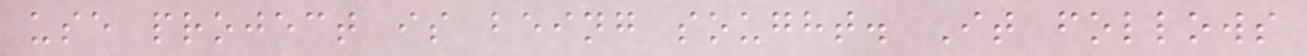use project is being sought. It follows
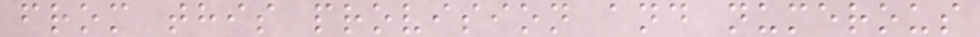from this provision and numerous
